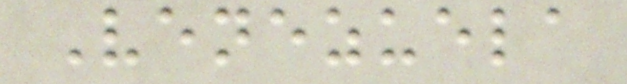Venezuela
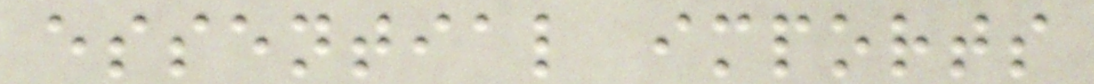essential imports
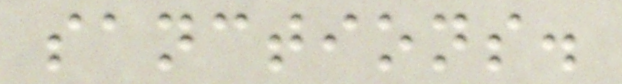sanctions.
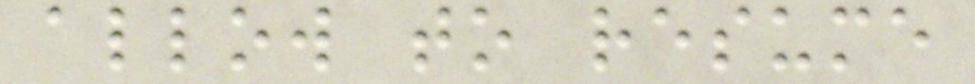allow to resume
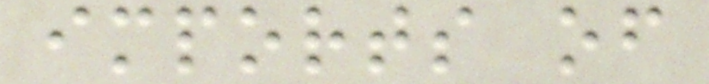imports of
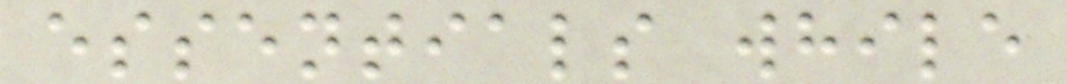essentials while
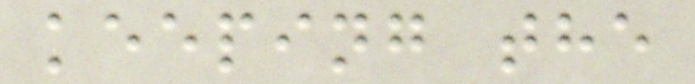keeping the
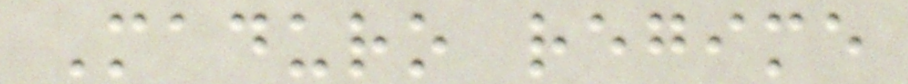Maduro regime
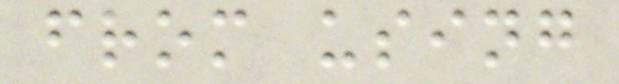from using
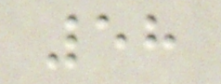58
